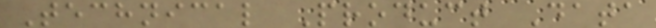Technical Product Data
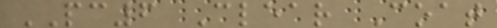PC6 Clear Coat
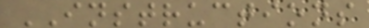INSTRUCTIONS
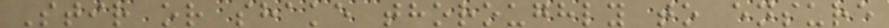Stir or shake thoroughly to ensure
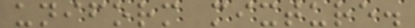uniform mixture.
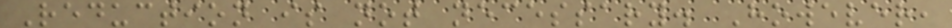Reduction is not necessary. However,
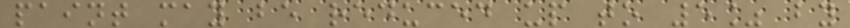paint may be reduced up to 5% by
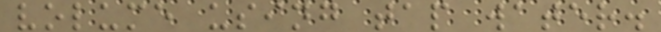volume using tap water.
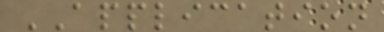APPLICATION
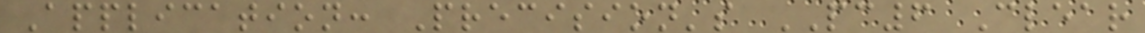Application: Precision's PC6 Clear
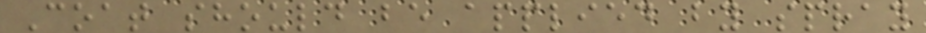Coat should be applied by spray
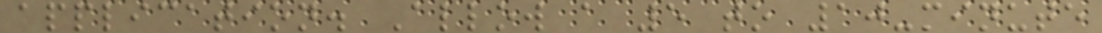application. Allow a 5 to 10-minute
